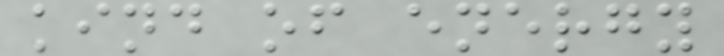kind of energy
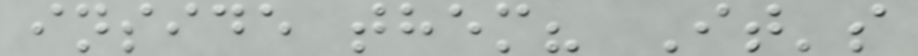inside them? It's
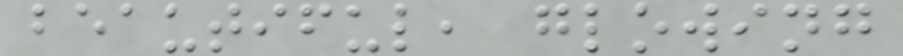beautiful, glowing
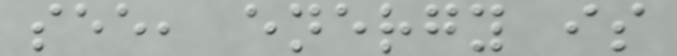see, energy is
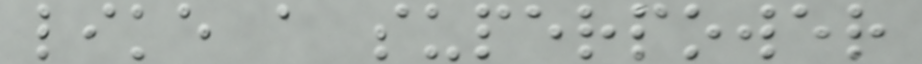like a superpower
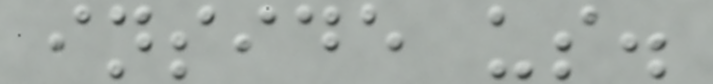inside us.
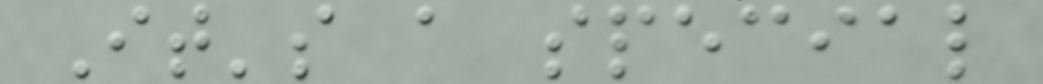It's a special
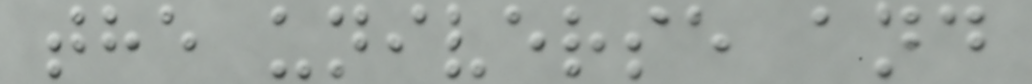the universe and
